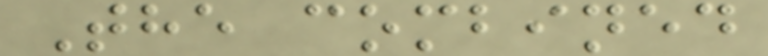The combined
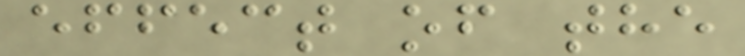effect of the
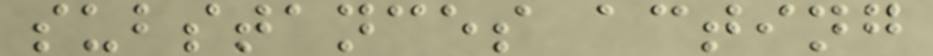substances acting
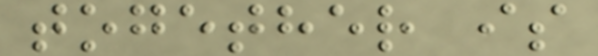together is
